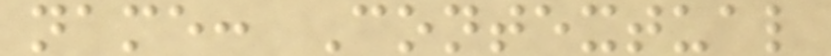name: Contextual
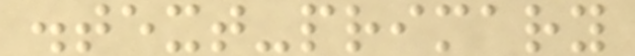.text-primary
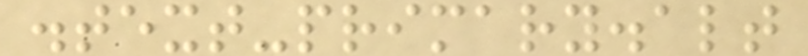.text-primary.alt
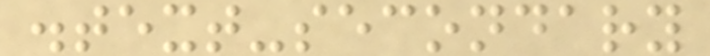.text-secondary
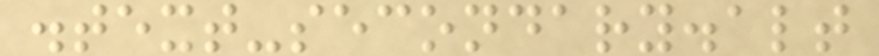.text-secondary.alt
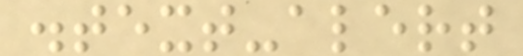.text-alert
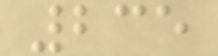235
